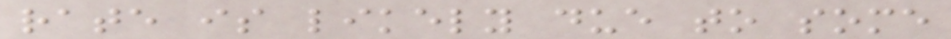rate is likely due to some
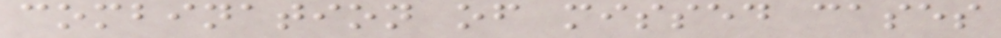combination of missed cases
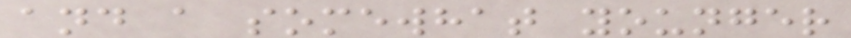and a somewhat younger
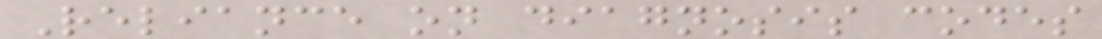Reliance on diagnosis codes
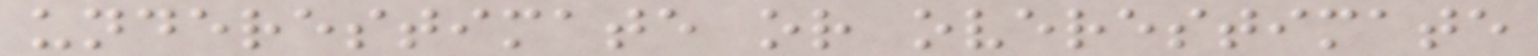underestimate or overestimate
